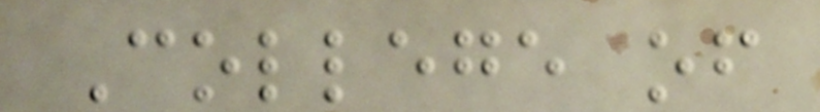College of
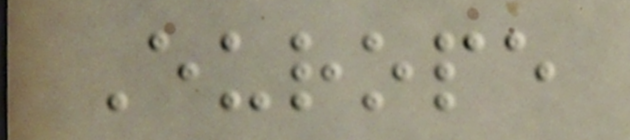Europe
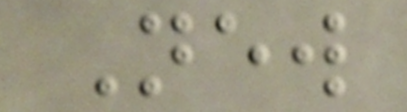New
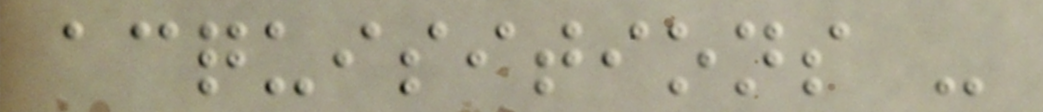acquisitions -
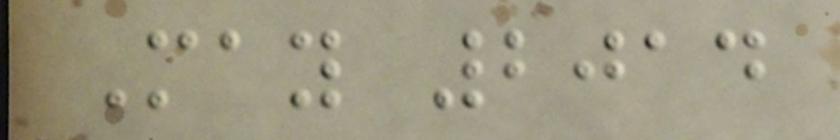May 2014
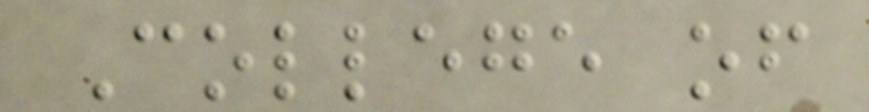College of
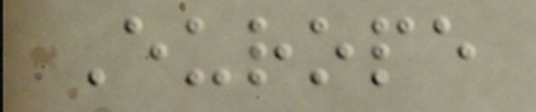Europe
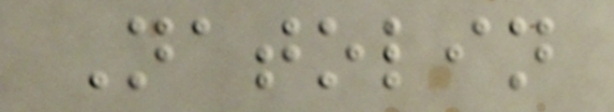Natolin
